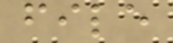file
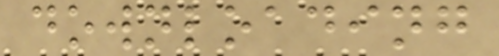downloading
